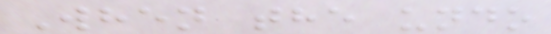When the undo
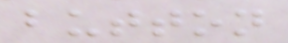button
